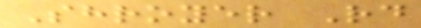Shroyer Rd
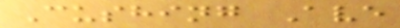Cushing Ave
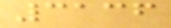3136
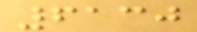6130
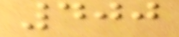400
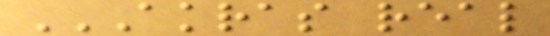AKRAS REAL
